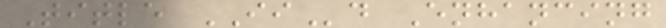Title IId Enhancing
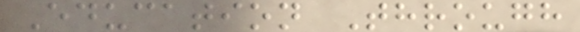Education Through
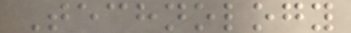Technology
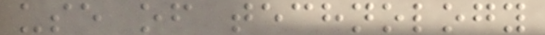use of technology
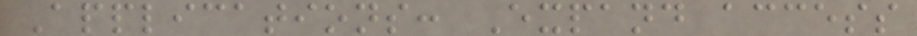Applications: Expand access
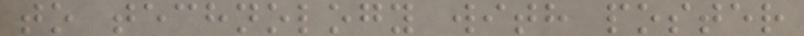to technology with poster
